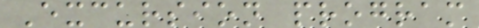Excursion program
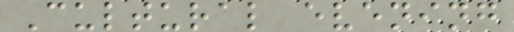Cultural evening
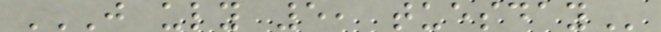J ULY 5, TUESDAY
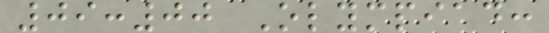09:00 Olympiad:
